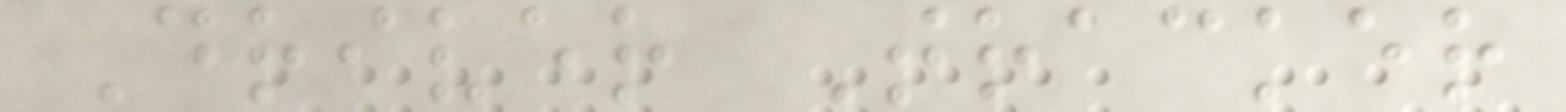Driver Tracker
